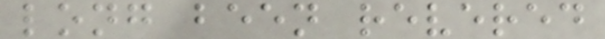long been revered
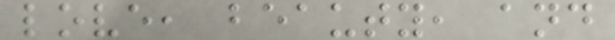love, beauty, and
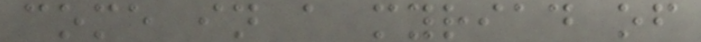come in a myriad of
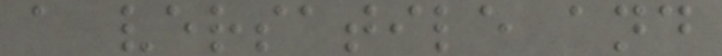a versatile and
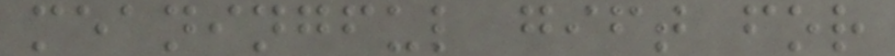meaningful gift for
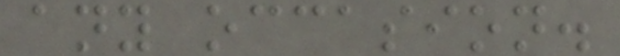any occasion.
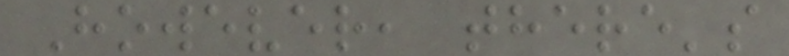However, there's
